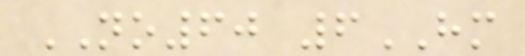NO60 6HM
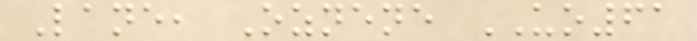Lane, Oznene UO61
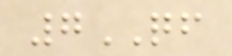7QF
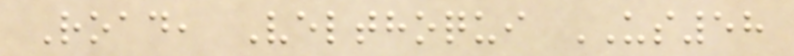Road, Velthoqui US58
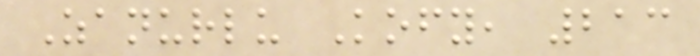Zanurlu Kofy, 213
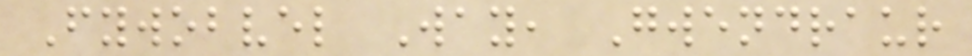Fywobvel Way, Gwendraur
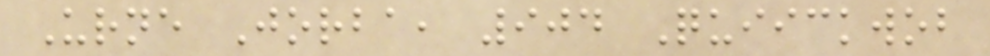Urne Jorba, 904 Quiickwob
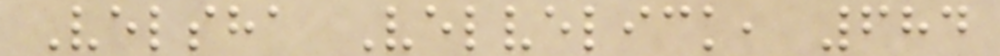Velsha Velvelick, 684
